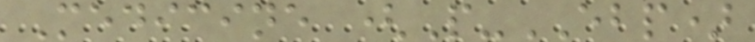Medicine (P-EBP)
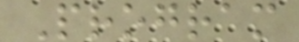Program
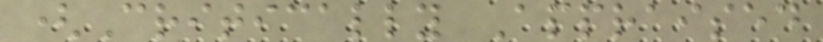(Critically Appraised
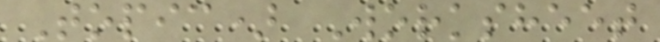Topic) Worksheet
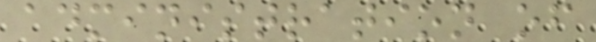administration of
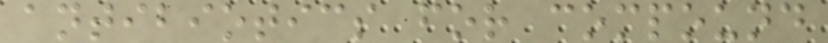antibiotics for compound
